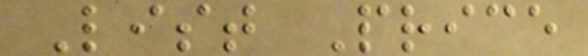List Price
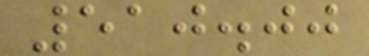510.00
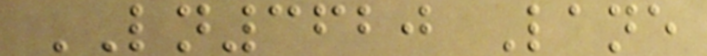LN3620 Lane
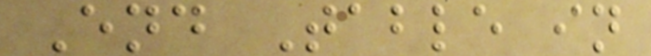End Table in
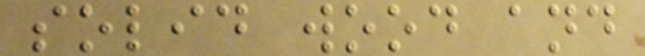solid wood and
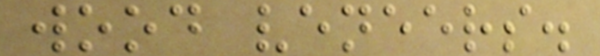wood veneers.
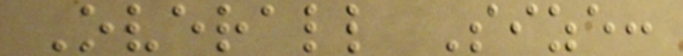Overall Size:
